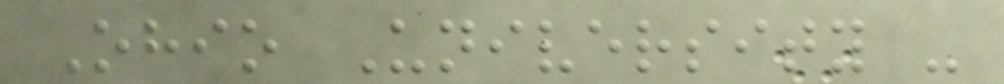Ohio University -
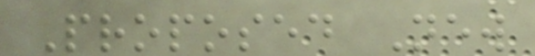Proposed New
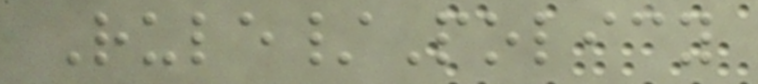Rule/Policy
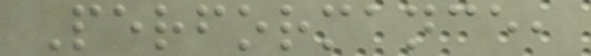Performance,
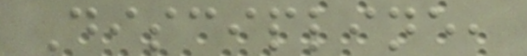Discipline,
